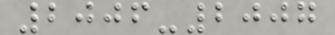2006-2007
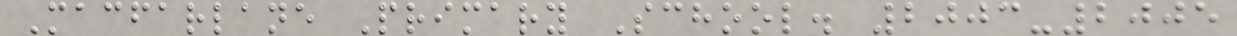Macfarlane Primary School. 2003-2005
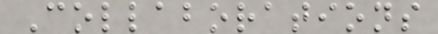Collaborations
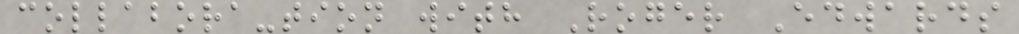collabora-tion with Roger Edwards
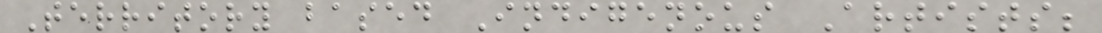Territory based Indigenous Artists;
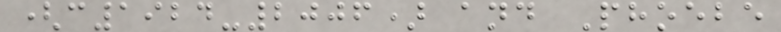(c1924-2006) and Phoebe
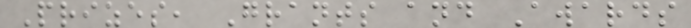Prizes, Grants and Awards
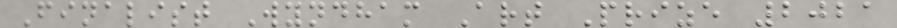Finalist Wyndham Art Prize 2021
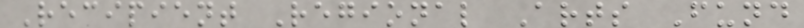Recipient Regional Arts Fund
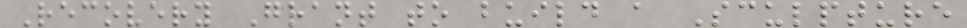Recovery Grant to build a Sculpture
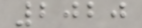2020
